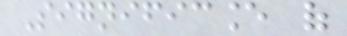Significance of
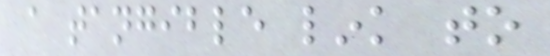a tangible link to
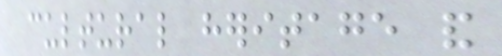cultural heritage and
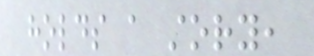holds a story,
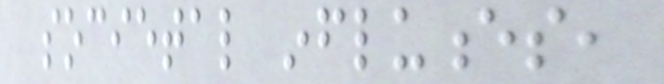societal influences,
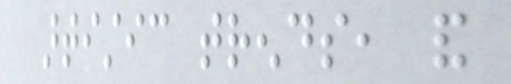artistic trends, and
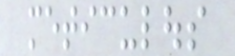meticulous
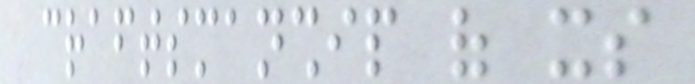craftsmanship of its
